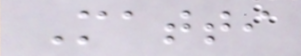Matti
